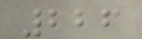226
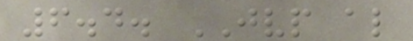6.4. JVP also
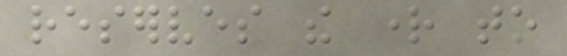reserves the right to
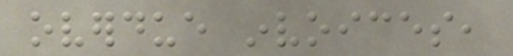overdue invoices,
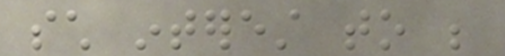such interest to be
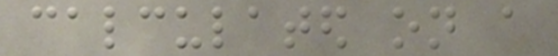calculated on a
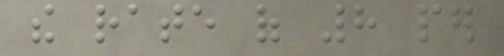the rate of 8 per
